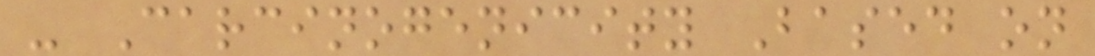- Carcinogenicity Based on
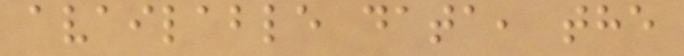available data, the
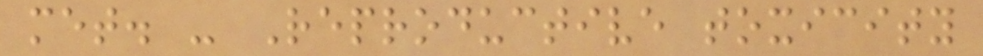met. - Reproductive toxicity
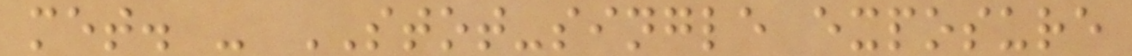met. - STOT-single exposure
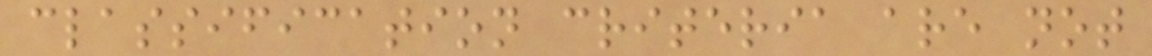classification criteria are not
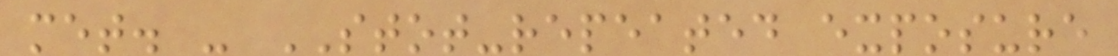met. - STOT-repeated exposure
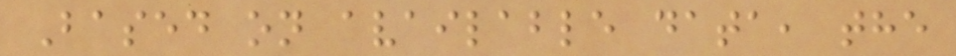Based on available data, the
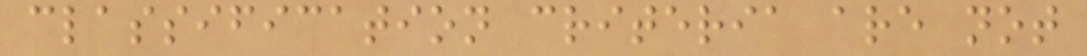classification criteria are not
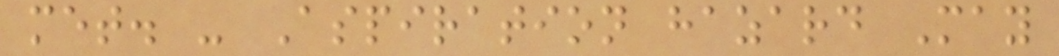met. - Aspiration hazard May
